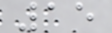15
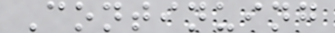Continuing
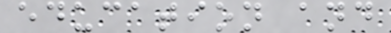education and
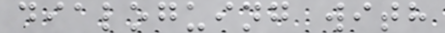dialoguing with
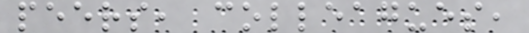peers, colleagues,
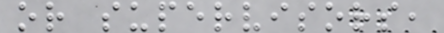or supervisors,
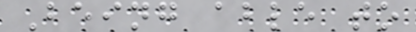Being able to
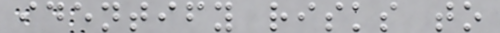identify risks to
